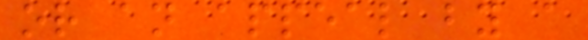or an appeal by a
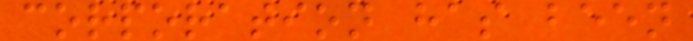corporation has been
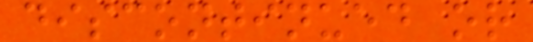discontinued or
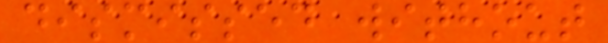dismissed without
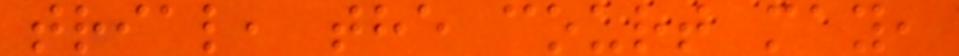trial, the court may,
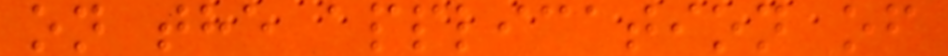on the application of
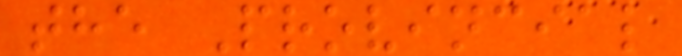the Provincial
